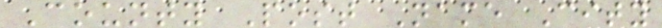County Post Name City
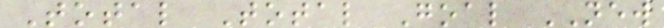Total Total Goal NEW
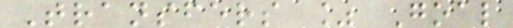Transfers % Goal
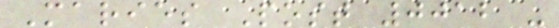Maries Post 0012 -
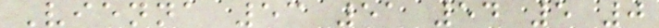Vienna 53 51 54 5 0
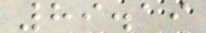89.19
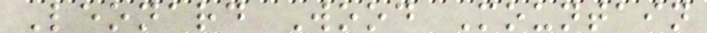Leonard Wood Mountain
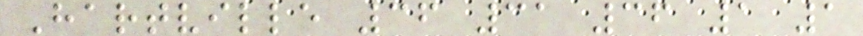Hartville 36 31 36 1 1
